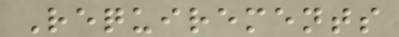Requirements
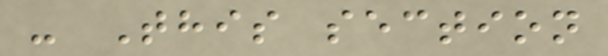- This section
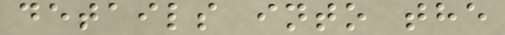details into the
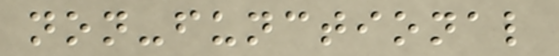non-functional
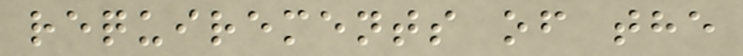requirements of the
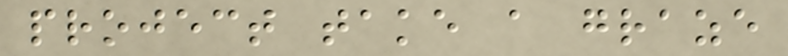project take a graze
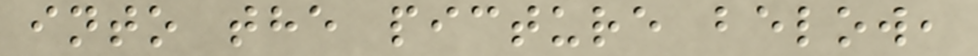into the picture below,
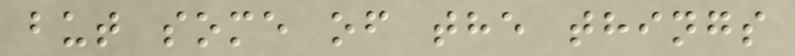but some of the things
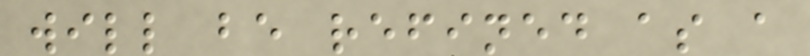will be refined as a
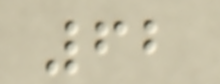62
